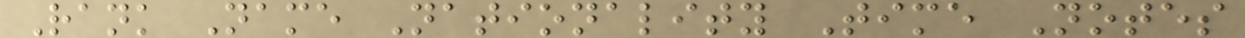Rank Name Nationality Time Notes
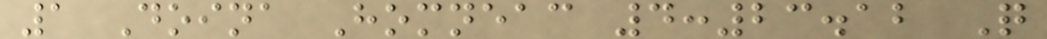1 Doina Homneac 4:23.12 Q
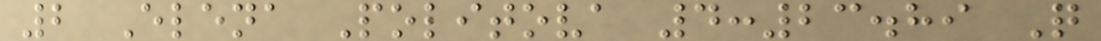2 Elena Politova 4:23.89 Q
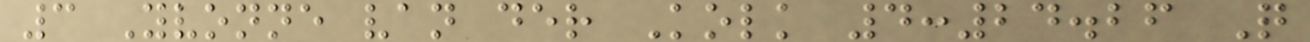3 Yvonne van der Kolk 4:24.26 Q
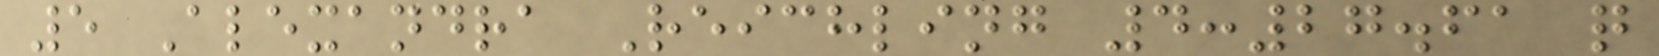5 Alexandra Reichling 4:27.61 q
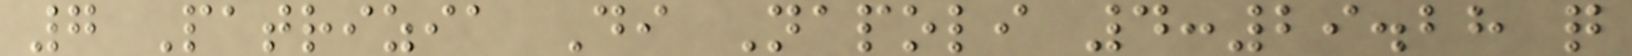7 Patrizia Di Napoli 4:29.28 q
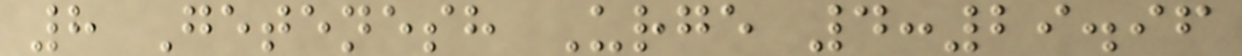8 Getenesh Urge 4:29.96
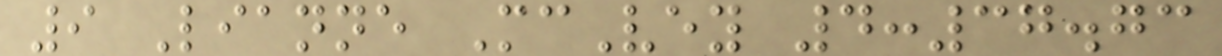9 Lianne McVey 4:37.73
